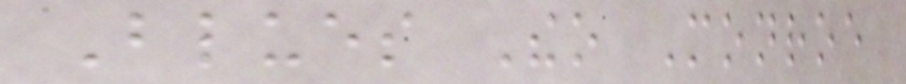Blues Theo Monroe
